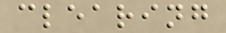clearing
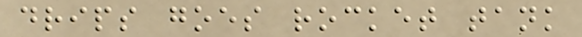drips goes rocket tank
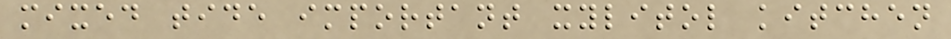mixed tide important xylitol kitchen
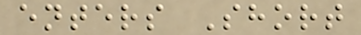enters Short
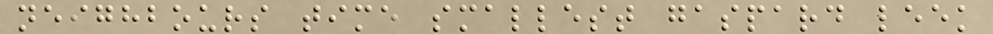neighbours time smallest gaspard leek
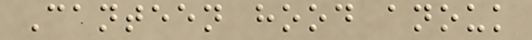Canteen hood anouk
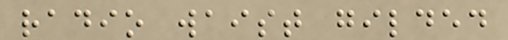radio waist gilded
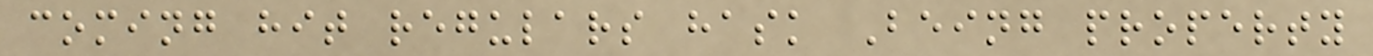coming hit regulars hask Being property
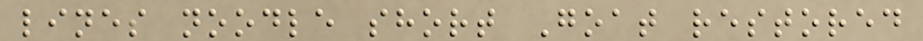lines noodle short Goat restored
